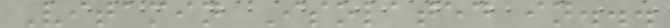Vitamin Isolated in...
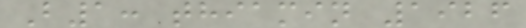B1: thiamin 1926
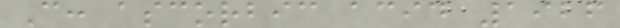C: ascorbic acid 1926
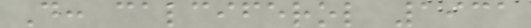D: calciferol 1931
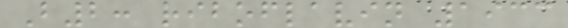B2: riboflavin 1933
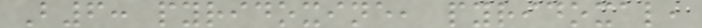B6: pyridoxine, pyridoxal,
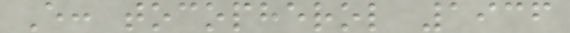E: tocopherol 1936
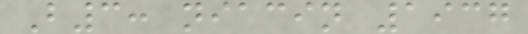B3: niacin 1937
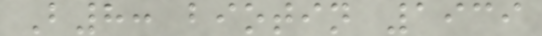B8: biotin 1939
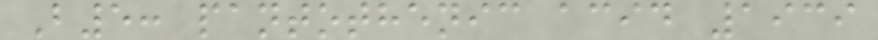B5: pantothenic acid 1939
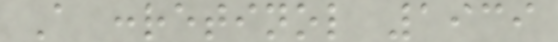A :retinol 1939
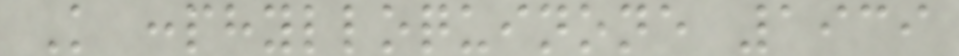K :phylloquinone 1939
